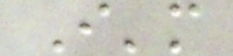I'm
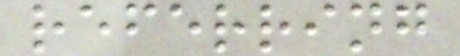referring
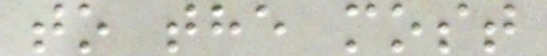to the most
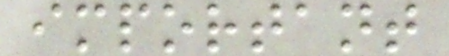important
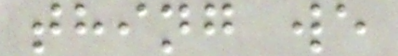thing we
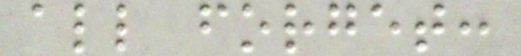all forget:
